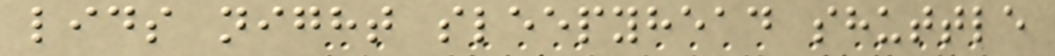lids night sleepyhead shuttle
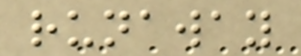runaway
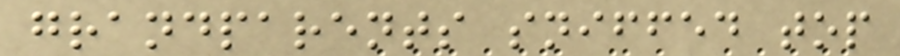grandparents sniffed top
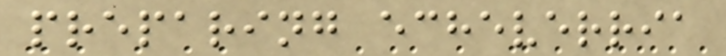preparing echeverria
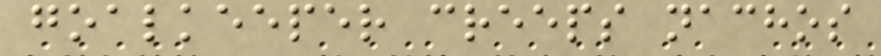goalkeeper creeps nachos
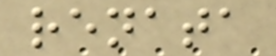renata
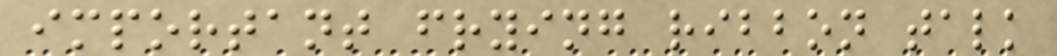important frying ribbon talk
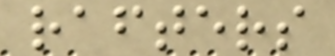rafters
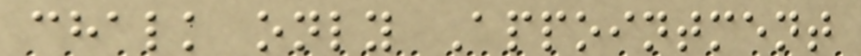chalk only Appointment
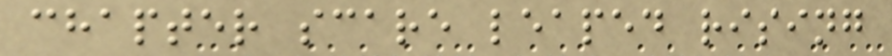chapter scare leaped rising
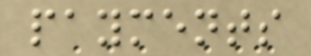payments
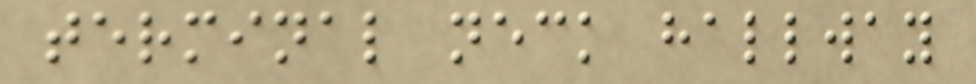terminal neck hallway
